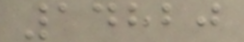14820
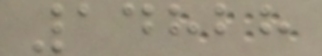14828
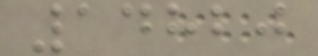14820
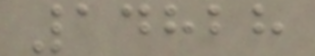14828
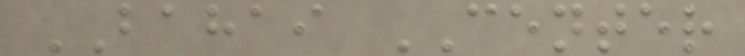BAHAI CENTER
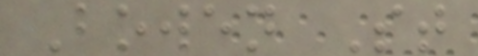Bowen St
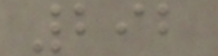292
